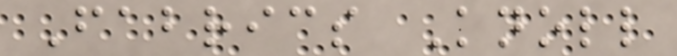Fabrics Knoll
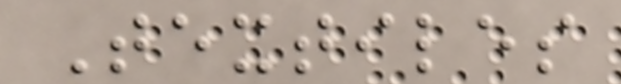Textiles
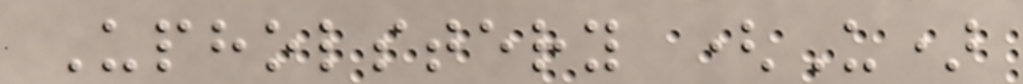Upholstery (U)
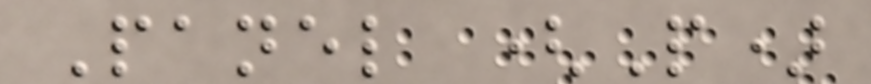Panel (P)
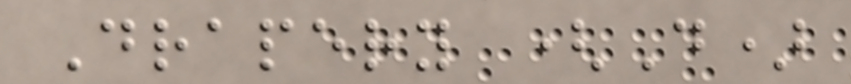Drapery (D)
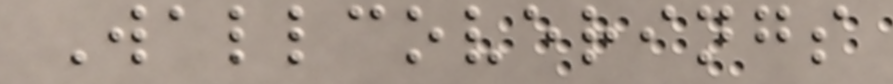Wallcoverings
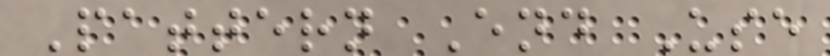Pattern End Use
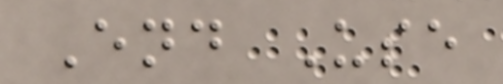End Use
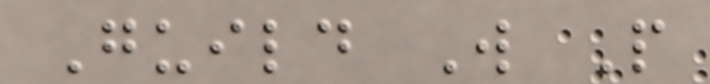Guild W P
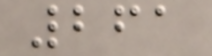261
